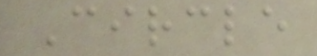Circle
